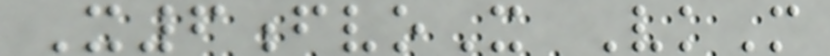X6fvoX VkM
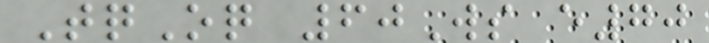TqOq 60Ws e70
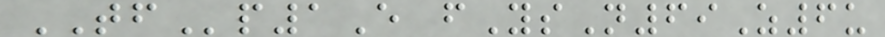TFp1E fYsN69Z6u
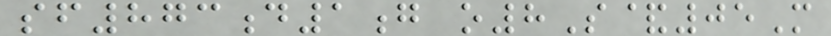sf873d1g o8S&05M
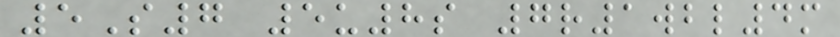5S7 5u8s 7r1wbl4m
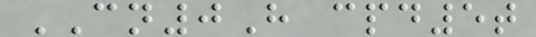CN0H cpd5t
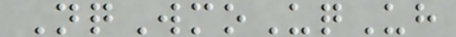NqWmoUqUh
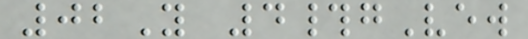02Y 4#gVew
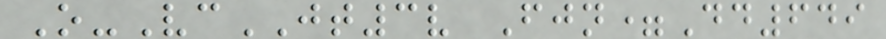O-VcJT3v Fjn=Dd649
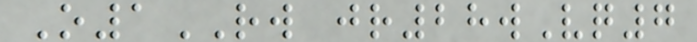O1RW jr28wVq7
